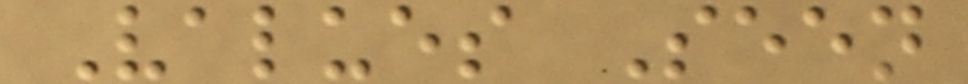Values Seen
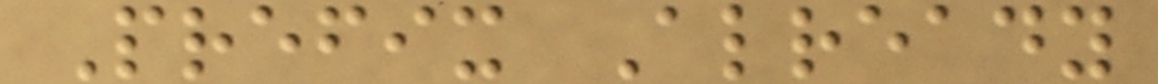Prefix Already
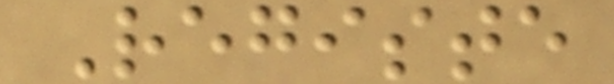Registe
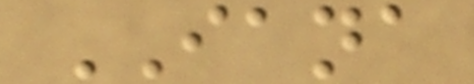IANA
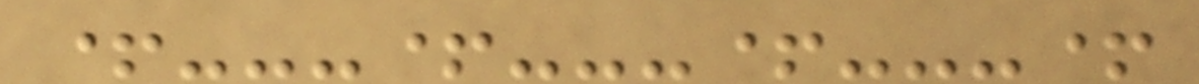+---+---+---+
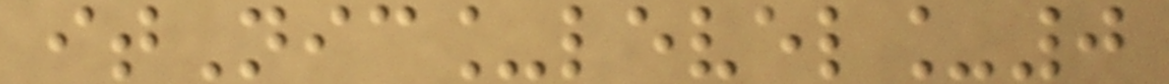itNic_level_0
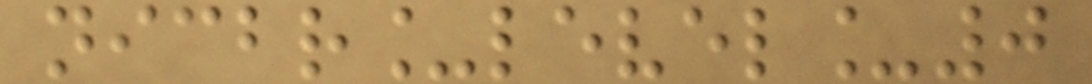nicbr_level_0
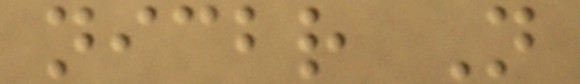nicbr N
